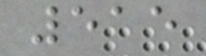515
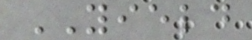YIELD
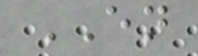EN
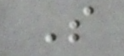S
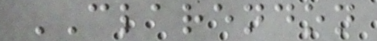CLARENDON
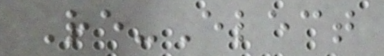Re-Elect
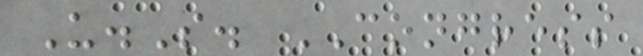U.S. CONGRESS
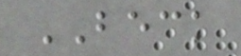BECK
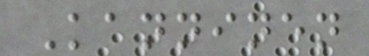Kanninen
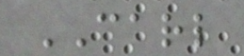CARL
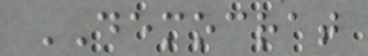DEMOCRAT
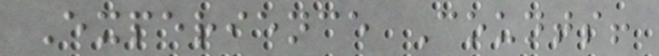Experience Counts!
